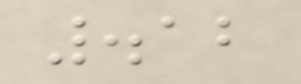.12
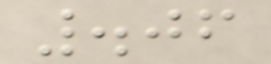.06
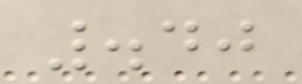.40
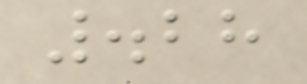.28
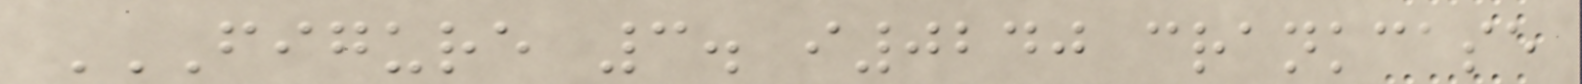FIGURE 3. I0240 CRANKCASE
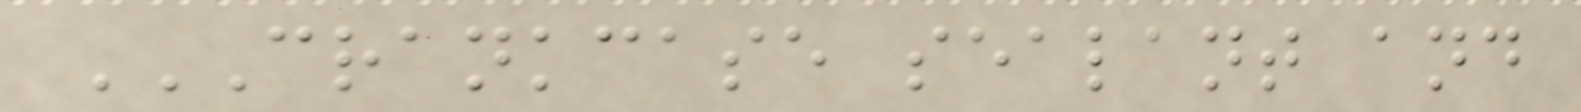CRANKCASE SEALANT AND
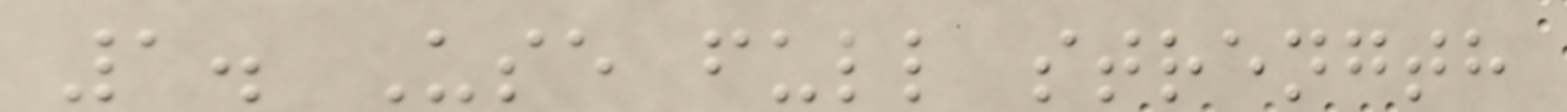1. Use full strength
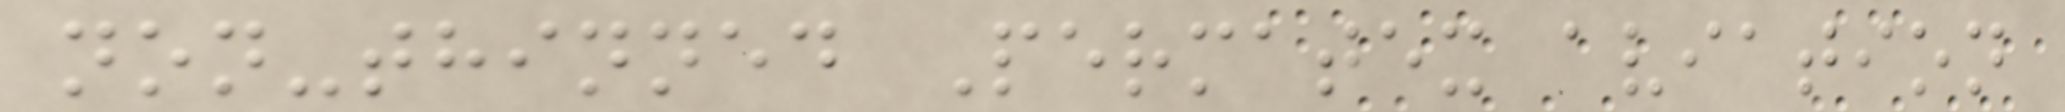non-thinned Permatex aviation
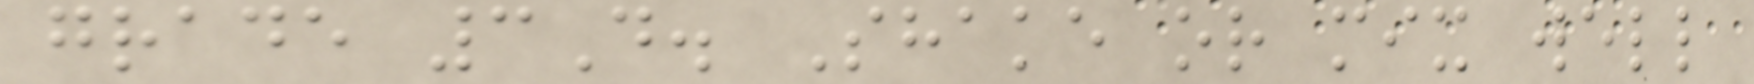grade 3D. Shake or mix well
